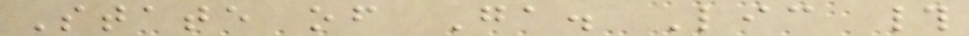State of Ga. Lic #
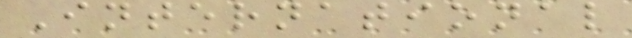International
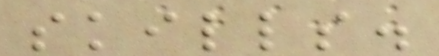skills.
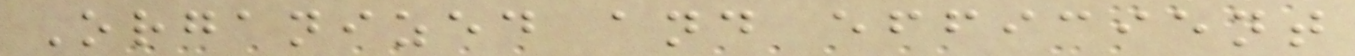Organized and efficient
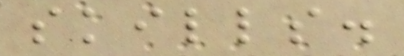skills.
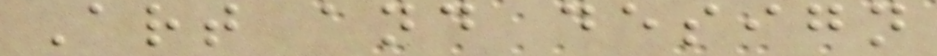Art and design
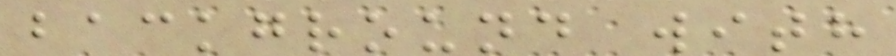background with
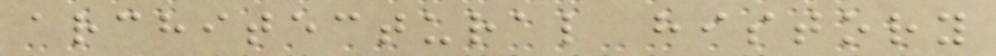architectural history
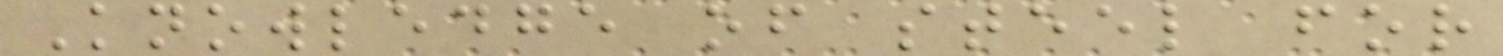Knowledge of steel for
